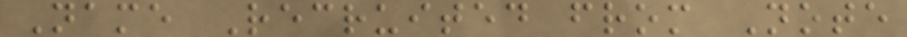Name Recruited from Note
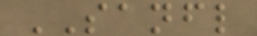SANFL
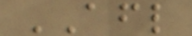AFL
